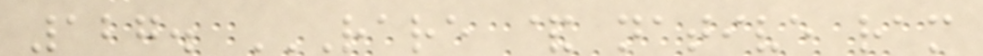127. RARE & NATIVE RAM
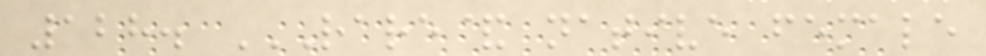128. RARE& NATIVE FEMALE
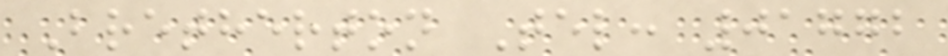Bretherton Tel: 01772
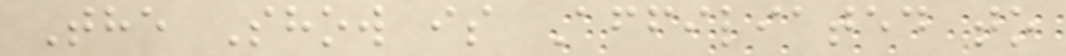The Show is Affiliated to
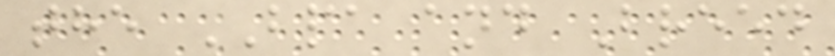the BPA and Breed
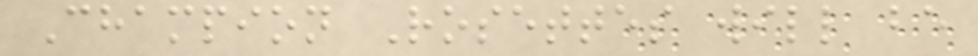Champion Rosettes will be
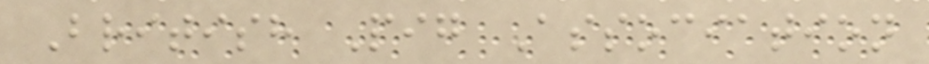British Pig Association
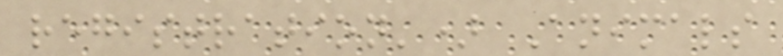registration') Animals
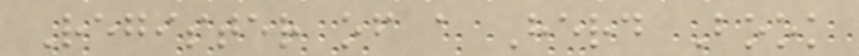Register of a Herd Book
